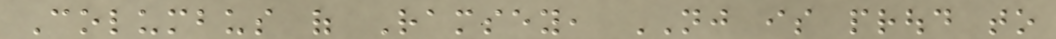Columbus of Ramsey, NJ is proud to
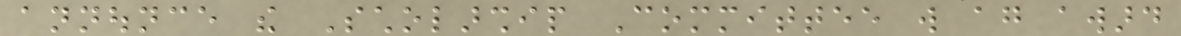announce the Scholarship Committee will again award
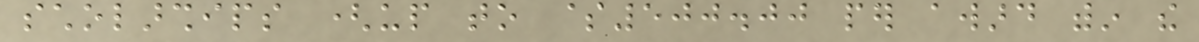scholarships (up to $500.00 per award within the
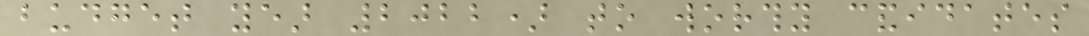budget year 2022) to worthy candidates
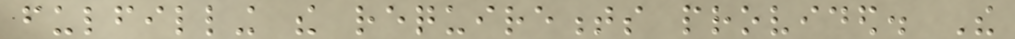fulfilling the requirements provided. The
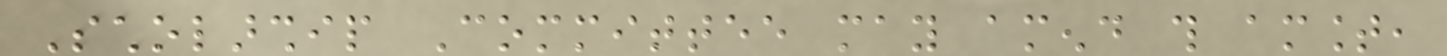Scholarship Committee may amend this amount,
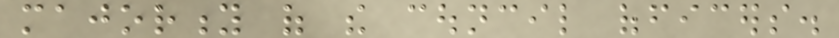majority of the council officers.
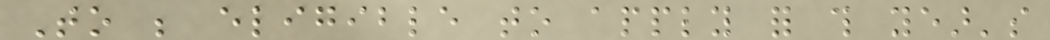To be eligible to apply for this year's
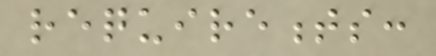requirements:
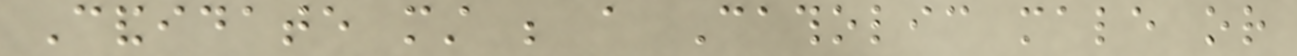Candidate must be a Catholic male or
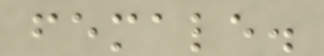female.
